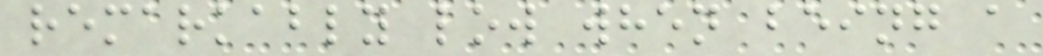remarkably low when being a
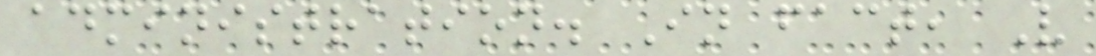administration. In fact, V
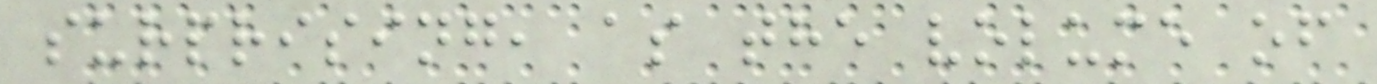surprising, as the volume of
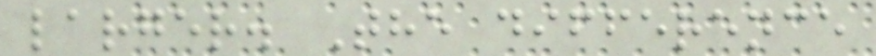larger. The difference
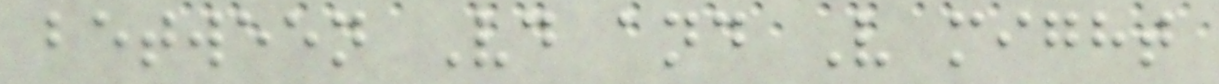between Vd and V might
